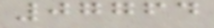07764
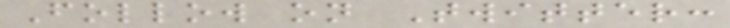Follow on Twitter:
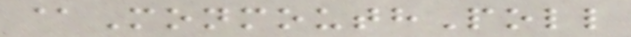@MonmouthPoll
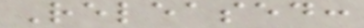Released:
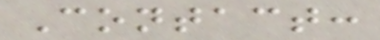Contact:
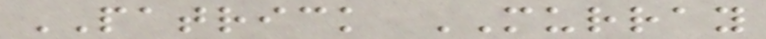PATRICK MURRAY
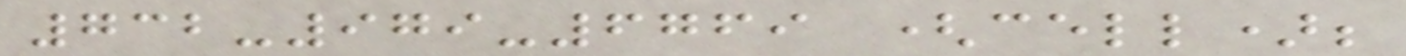732-979-6769 (cell);
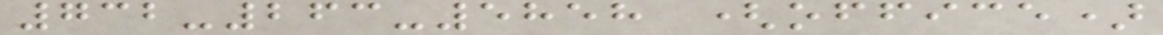732-263-5858 (office)
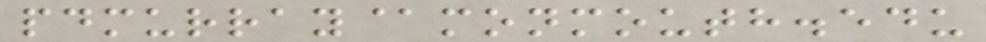pdmurray@monmouth.edu
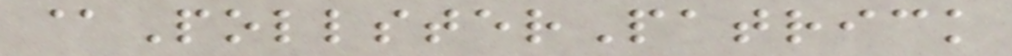@PollsterPatrick
